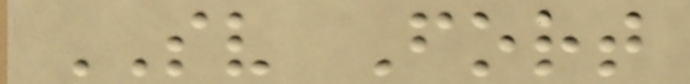SV Fort
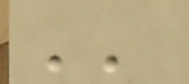''
